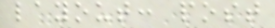layout: post
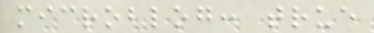microblog: true
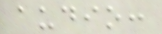audio:
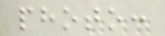photo:
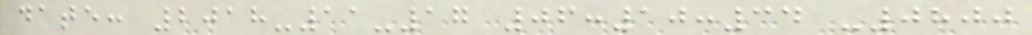date: 2018-11-17 06:10:34 -0800
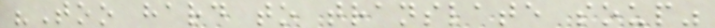"Too hard to translate soup"
